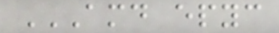AMD EPYC
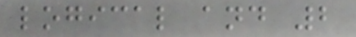logical and 2
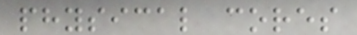physical cores
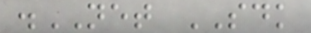.NET SDK
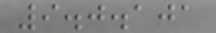9.0.101
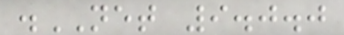.NET 9.0.0
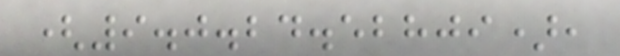(9.0.24.52809),
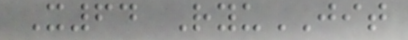X64 RyuJIT
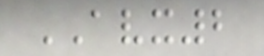AVX2
